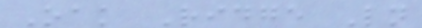Oak Ridge Ln
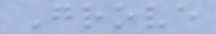Grove
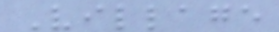Village
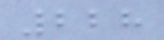228
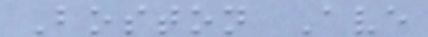Boston Ave
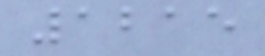1215
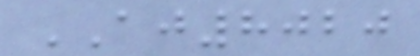AJ8020
